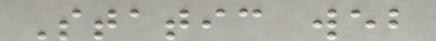Static web
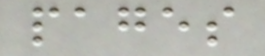pages
